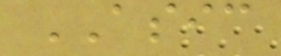ASIC
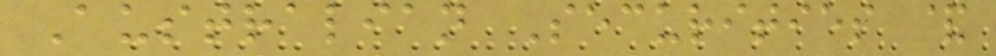Australian Securities &
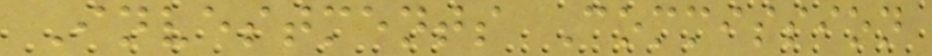Investments Commission
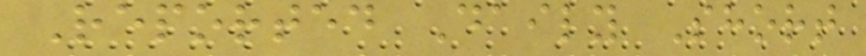Reported Daily Short
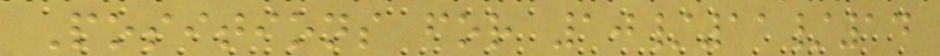Positions for 10/11/14
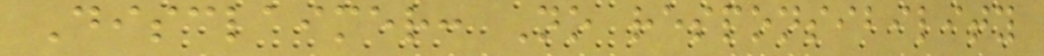Disclaimer: No responsibility
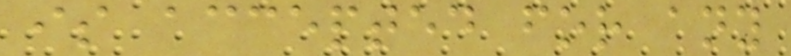is accepted for any
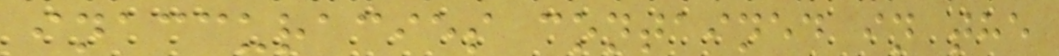inaccuracies contained in the
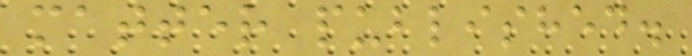matter published.
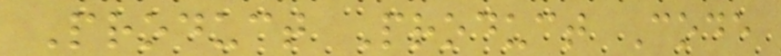Product Product Code
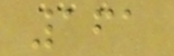161
